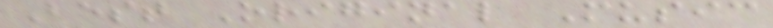Best Original Music
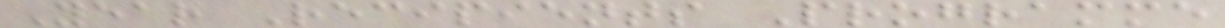Year Recipients Programme
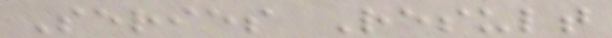Series Result
